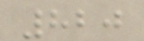820
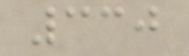330
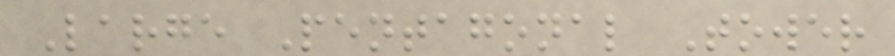Large Pentagonal Tower
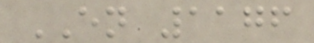EN 1176
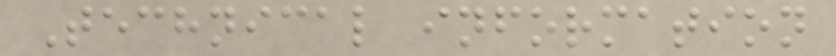Technical information
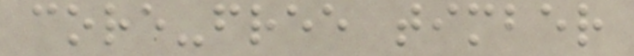core-free timber
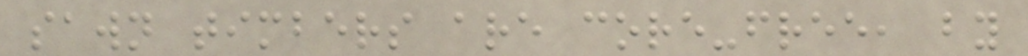sawn timbers are core-free, by
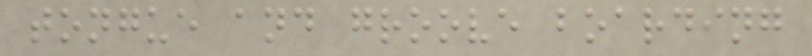tongue and groove boarding
